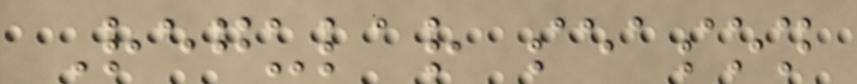Regular season
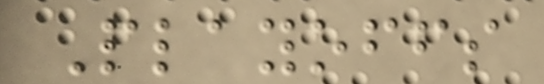Playoffs
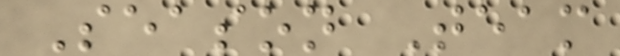Season Team
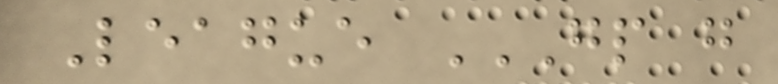League GP G
